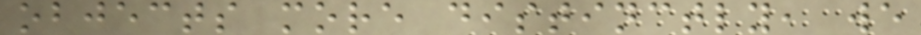objects more distinctly, we
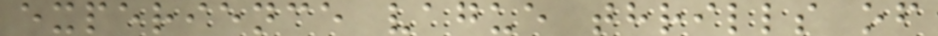experience vague thrills of
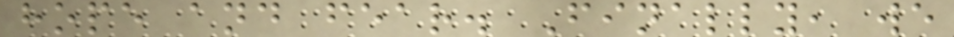hope and fear. Finally, we
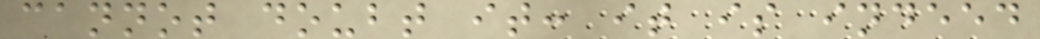cannot doubt it: it is indeed
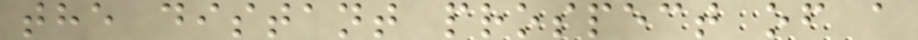the distant prospect of a
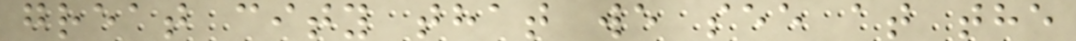great city that we see at the
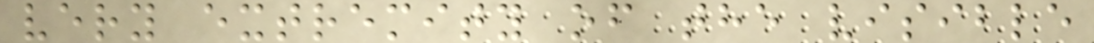very extremity of the visible
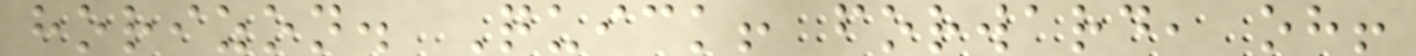horizon. Quick! forward, oh!
